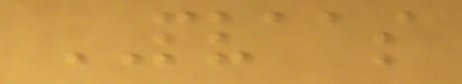PVAAS
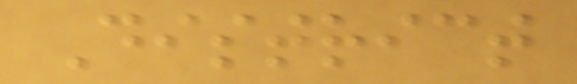District
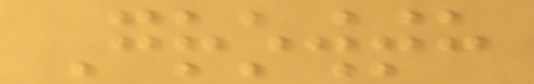Growth
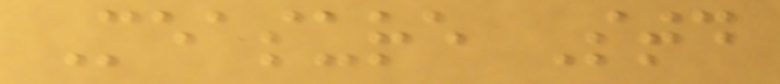Measure Std
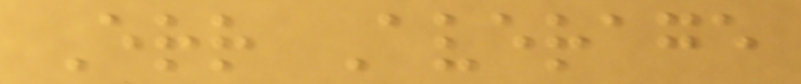Err Average
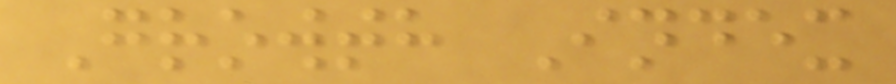Growth Index
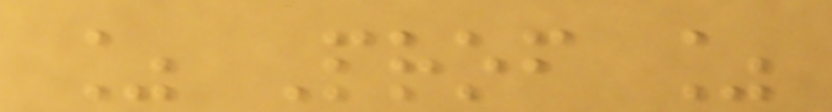% Prof %
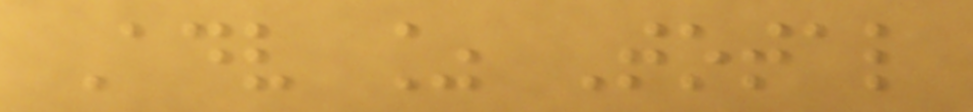Adv % Total
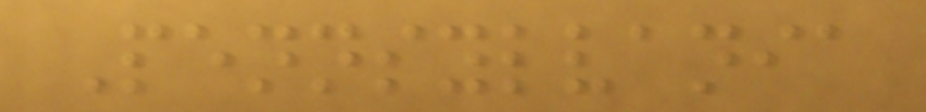Pennsylvania
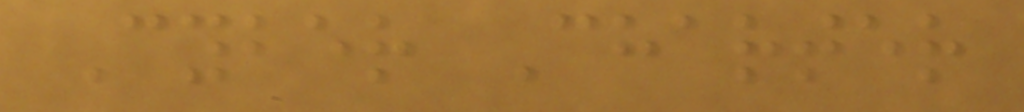Cyber Charter
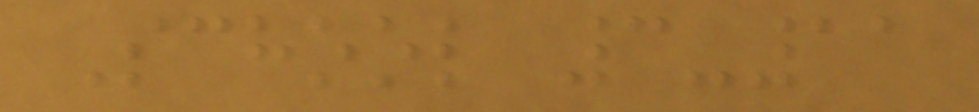School 3-11
